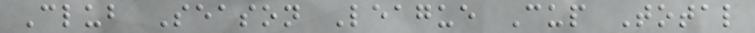Club Season League Cup Total
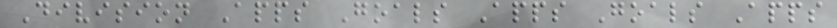Division Apps Goals Apps Goals Apps
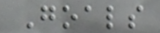Goals
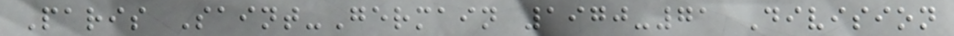Paris Saint-Germain 1970-71 Division
